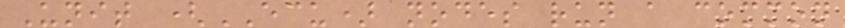Unit (ECU) nodes run a common
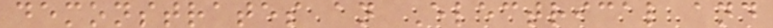demonstrates an Electrical and
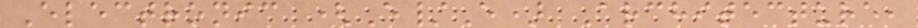Electronic (E/E) Architecture,
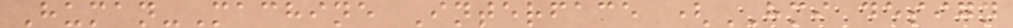Human-Machine Interface (HMI design
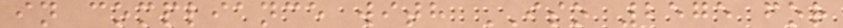in compliance with ISO 2575 for
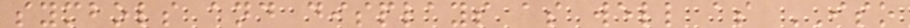symbols and displays as well as ISO
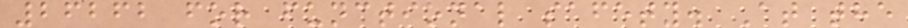26262 for functional safety. At the
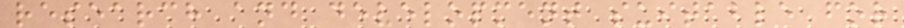research and development suitable for
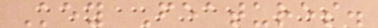Key Features.
